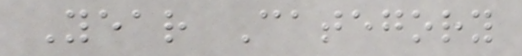Year Category
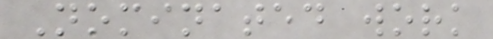Nominated work
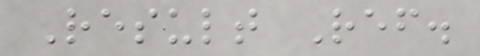Result Ref.
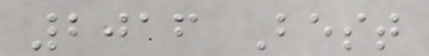2016 Best
